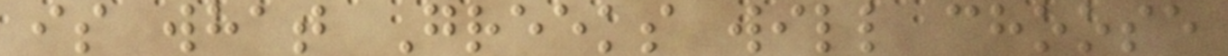is what Greeks will choose
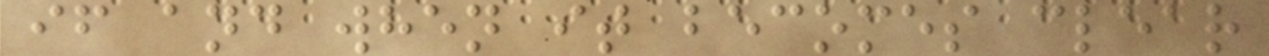if and when it becomes clear
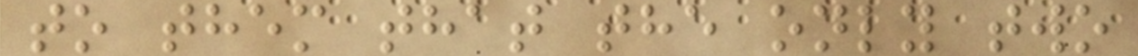to them that the only two
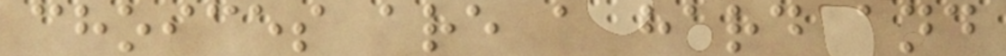choices are a hard and
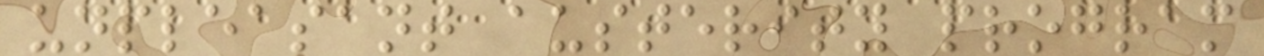unpleasant austerity program
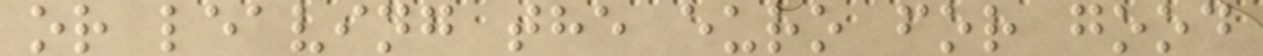or leaving the euro for good
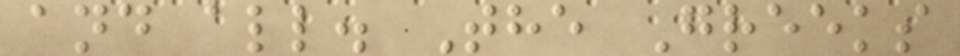and all. The Greeks
